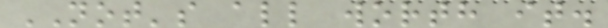NOT's all worth it.
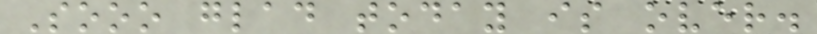Sooo glad today is over.
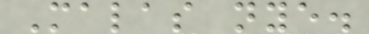Malas nye.
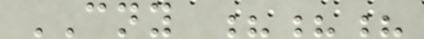CNY ???
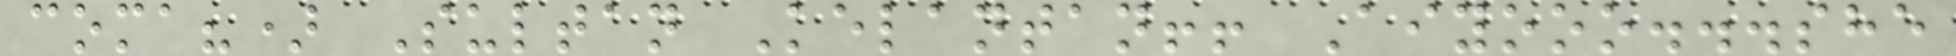coma?) Sultan Kelantan!! Aiyooo...she
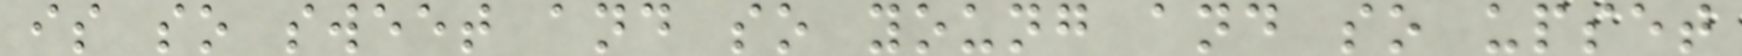is so sweet and so young and so upset
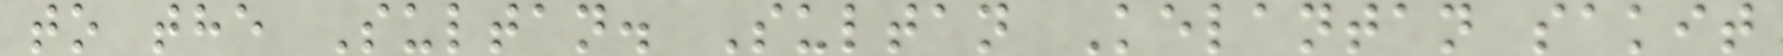to the Sultan. Sultan Kelantan sakit
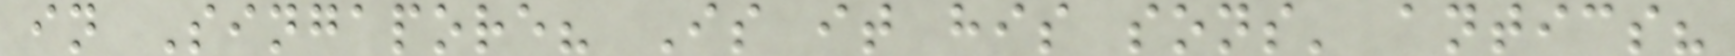in Singapore? Is it his sons' antics?
